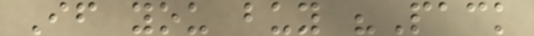If you buy "Pack
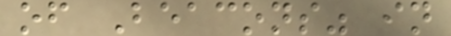of Beacons" in
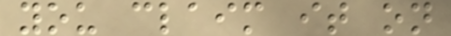you claim it on
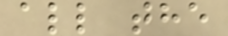all the
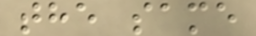the same
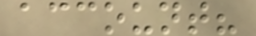account?
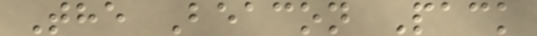The Beacon Pack
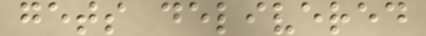gets delivered
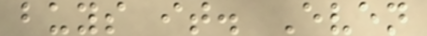buys it. Even
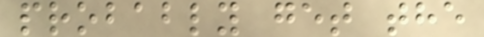probably get the
